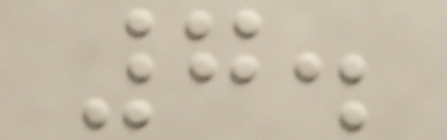7.
